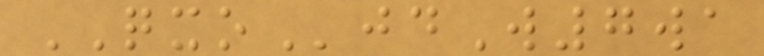QXOjdW7wa
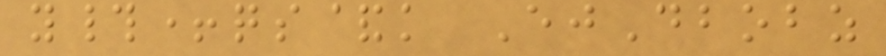y#+qs&k EjDbobz
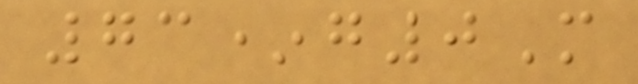73*g0M
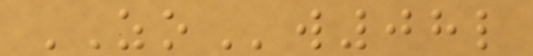ZOw08l
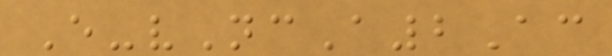E-vNcA2Ac
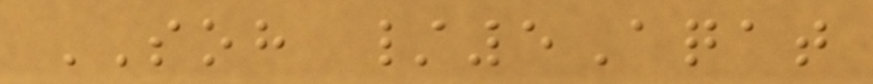SOH /5Aqat
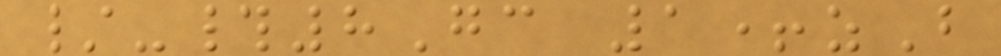/-#8Gc 1+zB
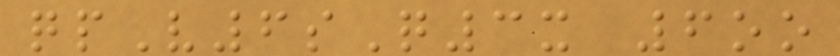qpV6sQ3x 6oo
